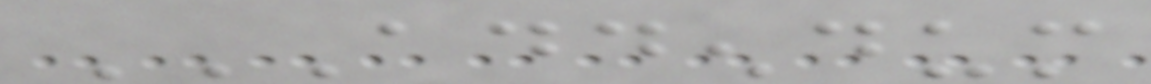ADDENDUM
